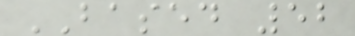BASED 52
